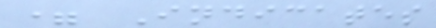= Indicates
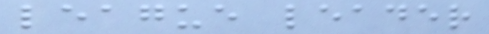league leader
